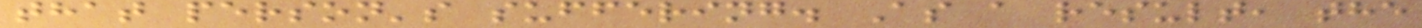that person's suffering. As a result, the
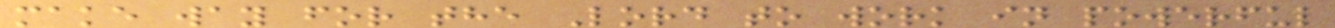make way for the Lord to work in powerful
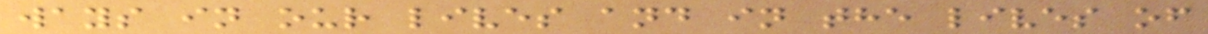ways in our lives and in the lives of
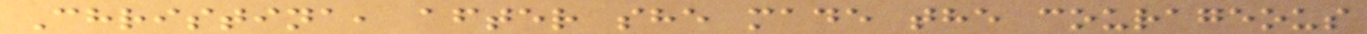Christina, after she made the courageous
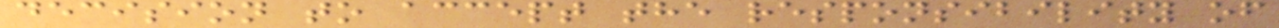decision to accept the responsibility of
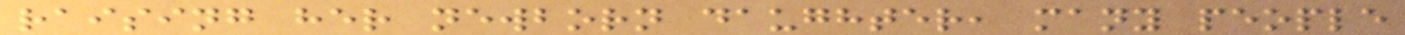raising her newborn daughter, many people
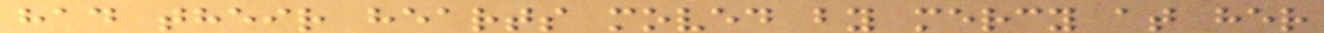had their hearts moved by mercy at her
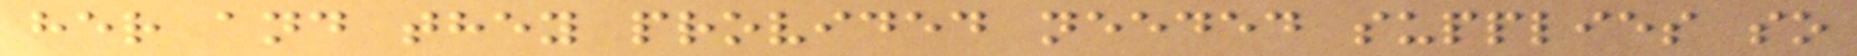her and they provided needed supplies so
